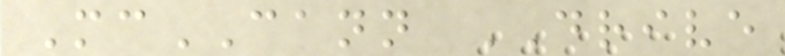McCANN DRIVE
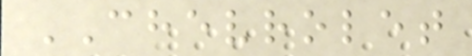CHEVROLET
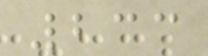233
